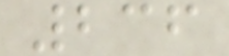236
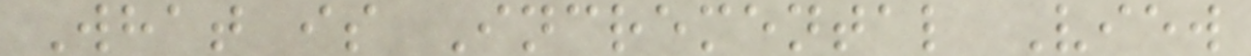What is Incremental View
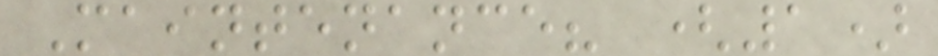Maintenance? (1)
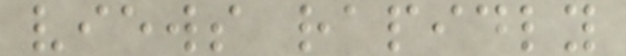views rapidly
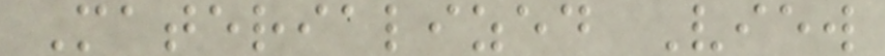Materialized View
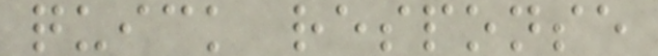quick response
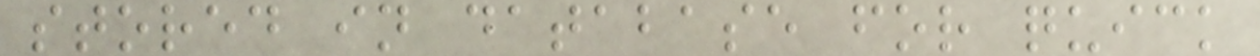stored in database for quick
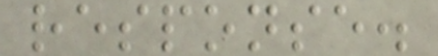response.
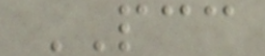PCC
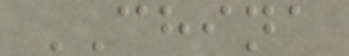CHINA
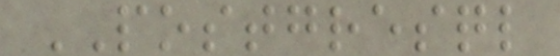POSTGRESQL
